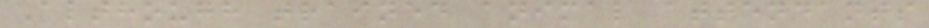Although trained animal attendants
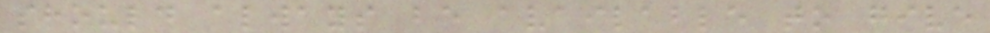should always be available to give
